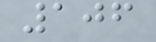106
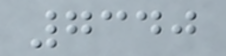7340
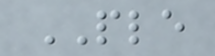PLE
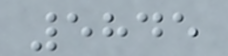5845
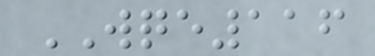WQE116
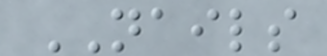NAILS
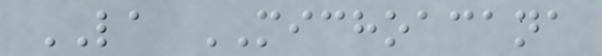LA MICHOACANA
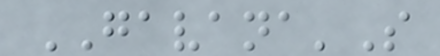GAVANA'S
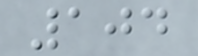104
